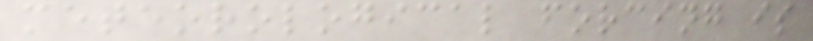meteorological forcing is
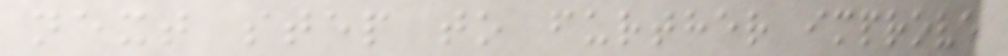next step to further improve
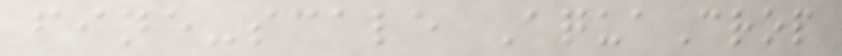fine-scale AquaCrop
